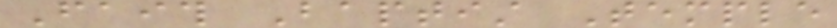Faith Baptist Temple
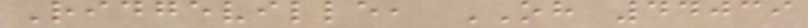Ridgeville, OH 44039
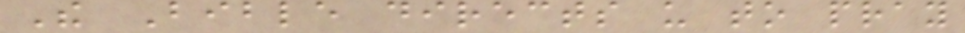The Bible directs us to pray
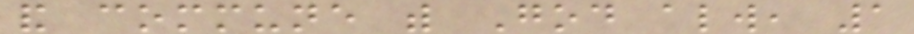and commune with God always, 1
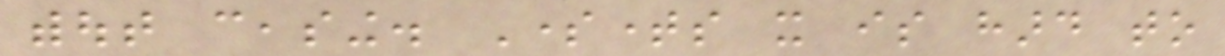without ceasing. Sometimes it is hard to
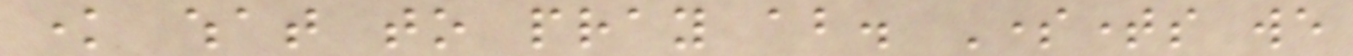know what to pray about. Sometimes we
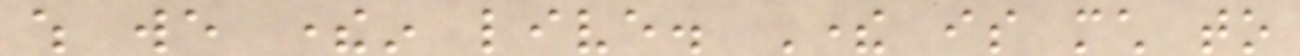which we therein live. There is much to
